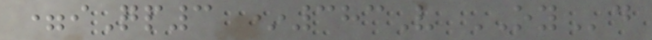=iQp3 *383V OYd
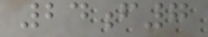24f7
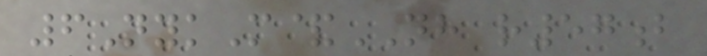6NykM&NH r57b
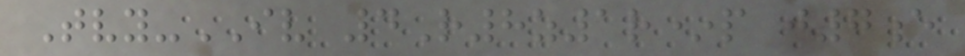Tvy-IV 4R8z1r*p j7e
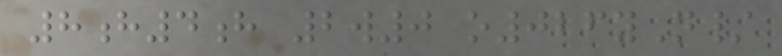8h4h 2w0 o026yN/
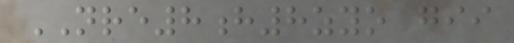NRE8h8zyo gii
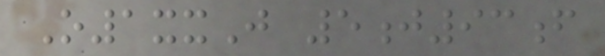O1xxJ 5j93f
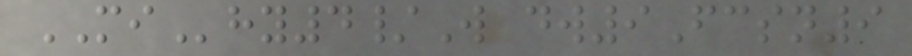MIhy4/W dw9Fcsn9
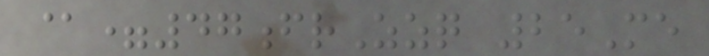@=47frZzq 25Me
